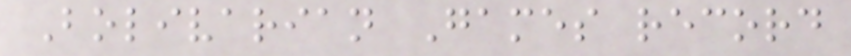Bolivarian Games record
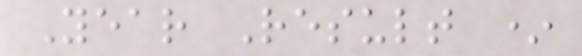Year Result *
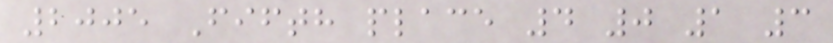2005 Fifth place 4 0 1 3
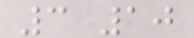3 10
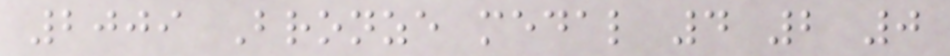2009 Bronze medal 4 2 0
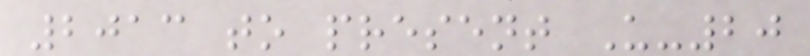2013 to present U-20
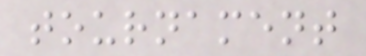tournament
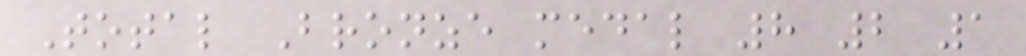Total Bronze medal 8 2 1
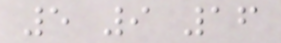5 9 16
